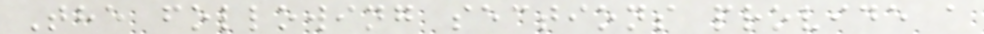The following sections provide a
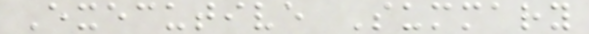Executive Summary
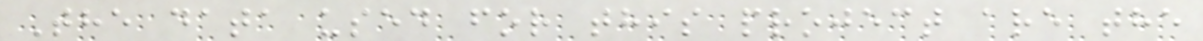The data used for this project are the
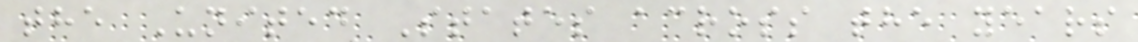the United States across the years
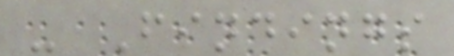- Findings
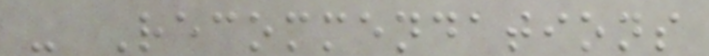- Recommendations
